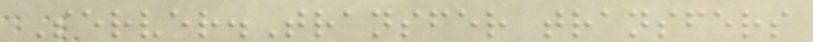Server.Transfer transfers
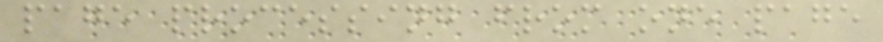page processing from one page
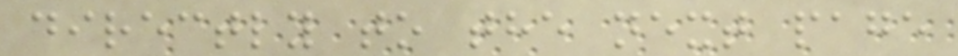directly to the next page
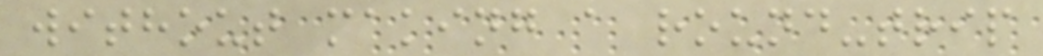without making a round-trip
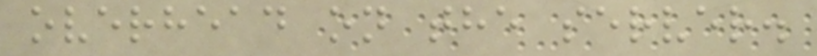overhead on the server.
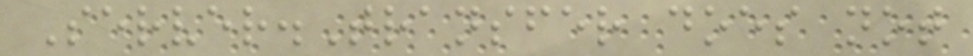Server.Transfer does not
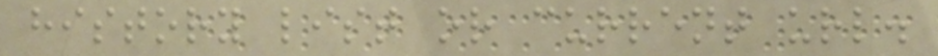history list or current url.
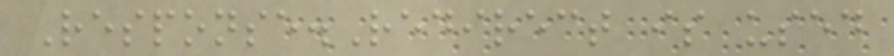Response.Redirect is used
